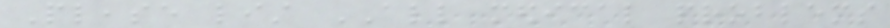Please list ALL medical problems
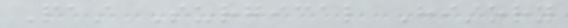Past Surgical History
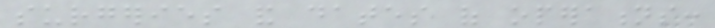surgeries and dates of operations:
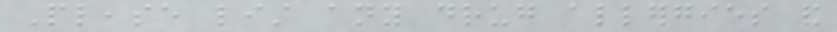Please list any drug allergies and
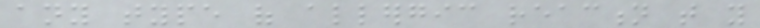any type of allergic reaction that you
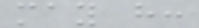may have:
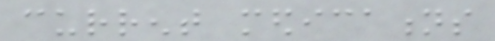current medications
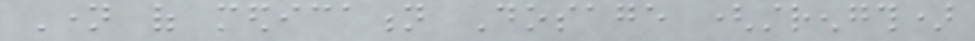Name of medication Dosage (strength)
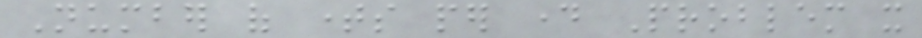Number of times per day Problem it
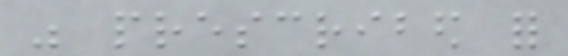was prescribed for
